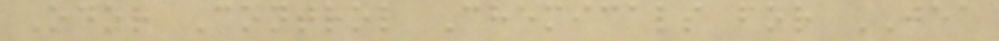Odor Control Chemicals for JEA
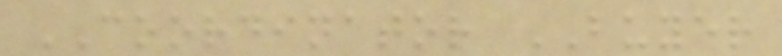COORDINATOR BUYER
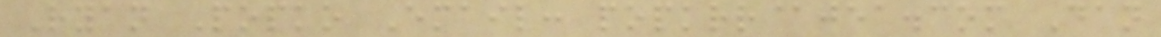Ryan Popko Email: popkrr@jea.com Dan
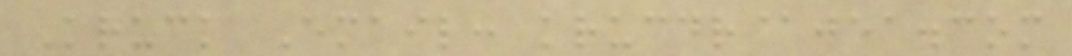Kruck Email: krucdr@jea.com
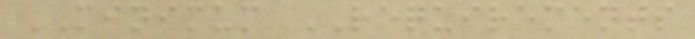MINIMUM REQUIREMENTS
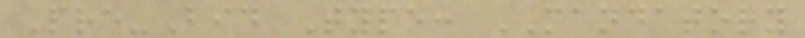Pre-Bid Type: MANDATORY
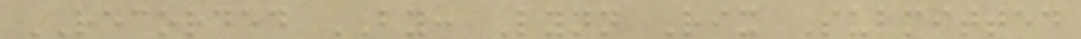RECORDED BY: Lynn Rix Submitted
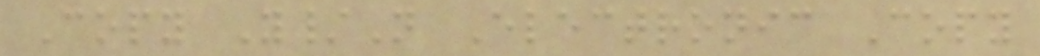Copy Y/N Electronic Copy
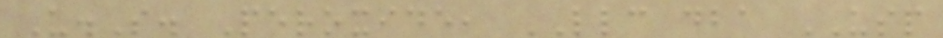U.S. Peroxide, LLC dba USP
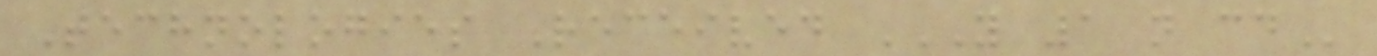Technologies Received Y 1 N CD
